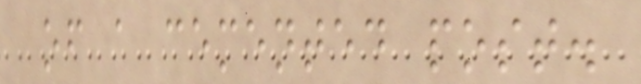of a cemented post.
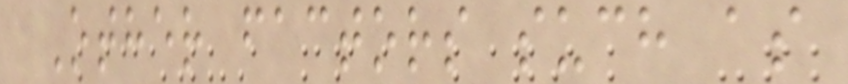Other factors such as
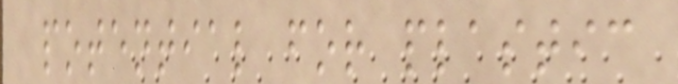potential for plastic
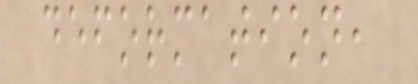deformation,
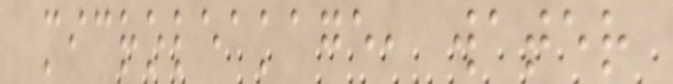microleakage, water
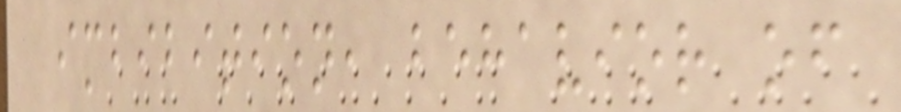imbibition, behavior of
